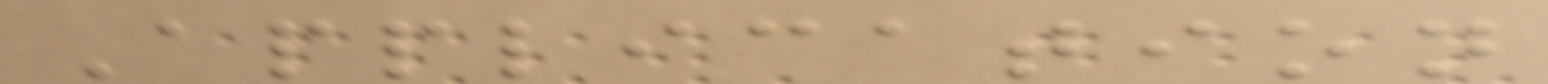Application
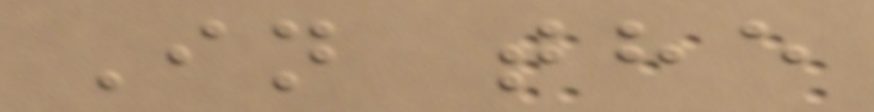In the
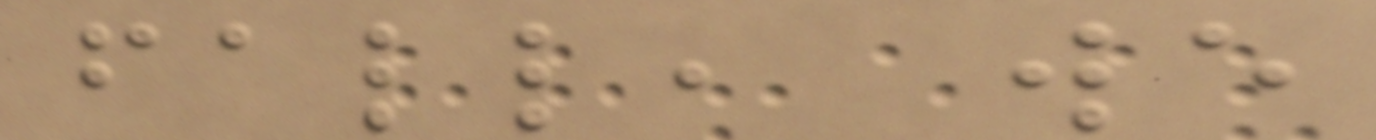fall, we
